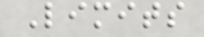Limits
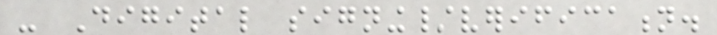- Digital signing/verification.
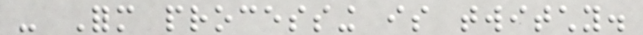- Form processing is twitchy.
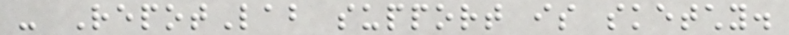- RepotLab support is sketchy.
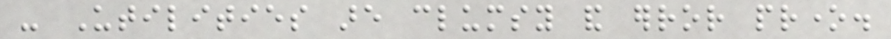- Utilities are clumsy and error prone.
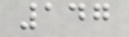147
